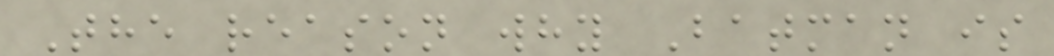The reason why Batman is
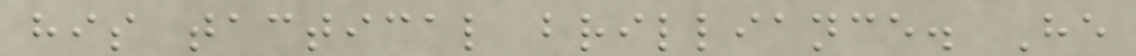his tactical brilliance. He
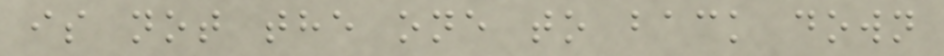is not the one to back down
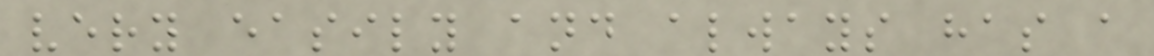very easily and always has a
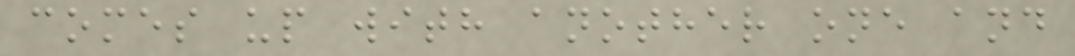comes up with another one and
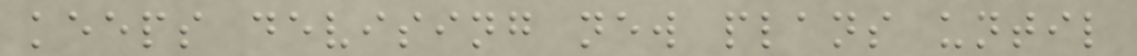keeps devising new plans until
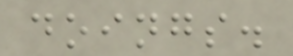doings.
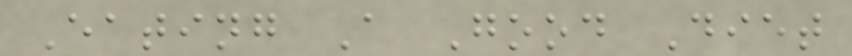Eating A Good Diet
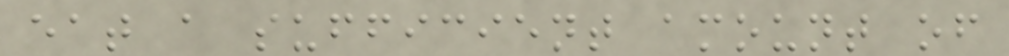eat a sufficient amount of
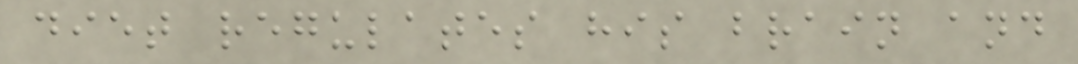diet regulates his brain and
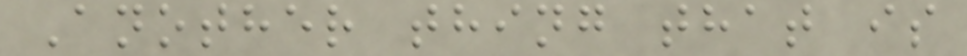Another thing that is
